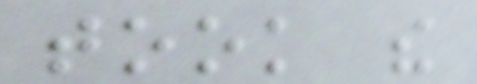took the
